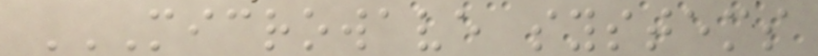MICROWAVE SYSTEMS
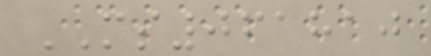MS061810
